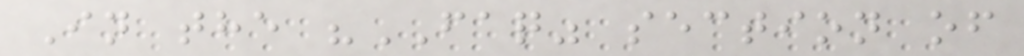In the "FAQ" section of
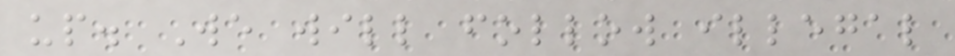up. We will follow illegal
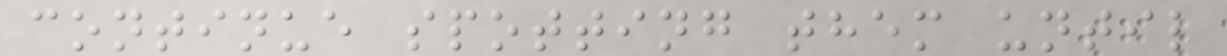continue spotting them until
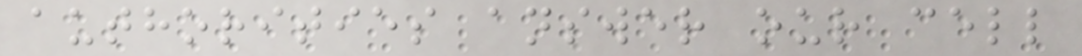authorities answer our cell
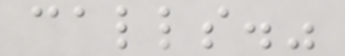calls."
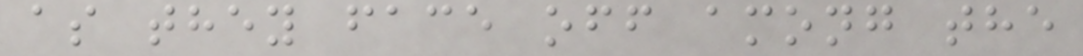as they face off among the
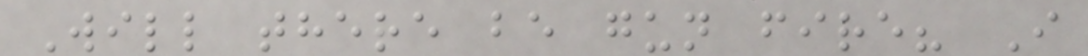Will there be gun fire? I
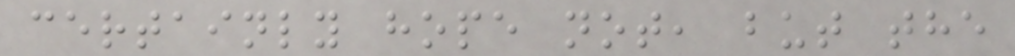certainly hope not, but the
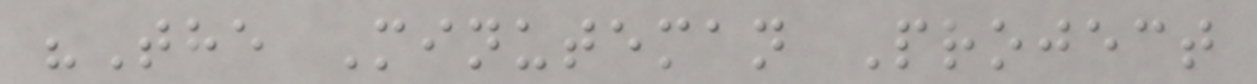"The Minuteman Project
